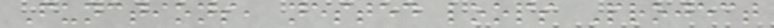Functions, nested loops Project
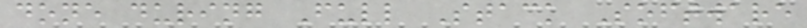done during Full Stack Software
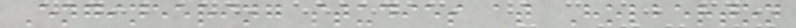Engineering studies at Holberton
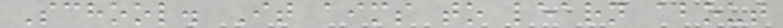School. It aims to learn about
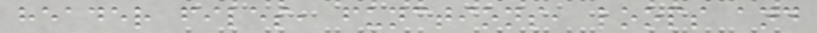header files, functions, loops and
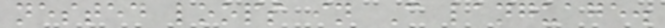nested loops in C language.
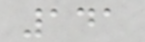141
